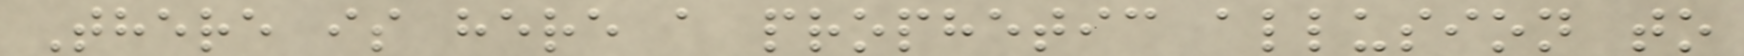There is here a prophetic allusion to
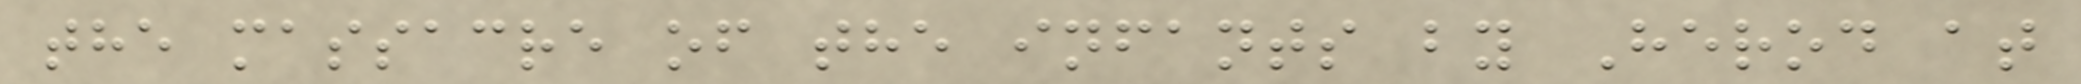the massacre of the infants by Herod at
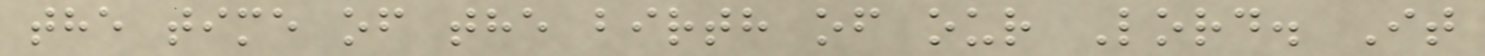the time of the birth of our Lord. It
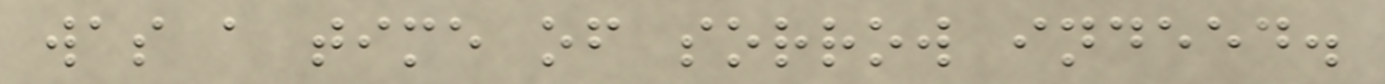was a time of sorrow indeed.
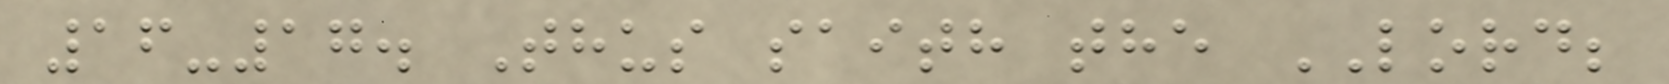16-17. Thus saith the LORD;
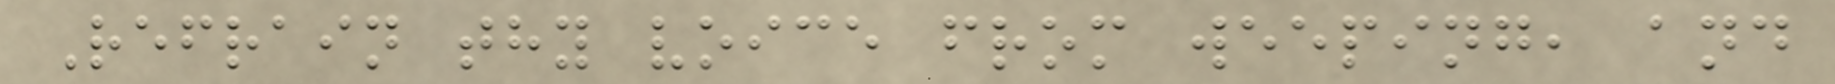Refrain thy voice from weeping, and
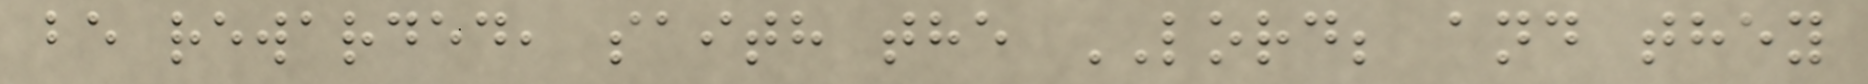be rewarded, saith the LORD; and they
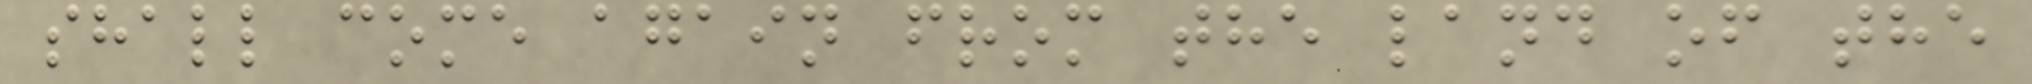shall come again from the land of the
